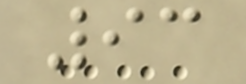93
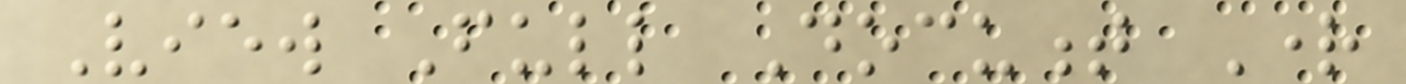View Full Document Right
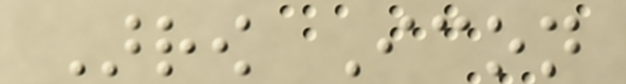Arrow Icon
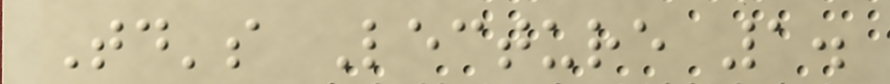Today's Lecture 1.
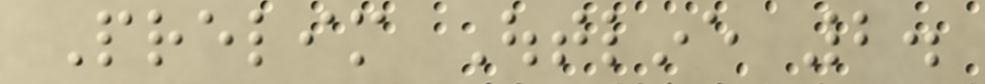Prelim Outline 2.
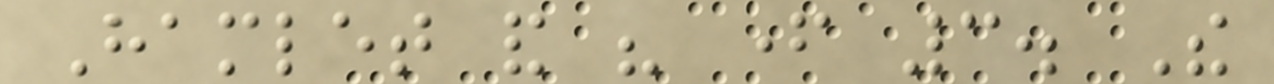Hamlet and his father 3. The
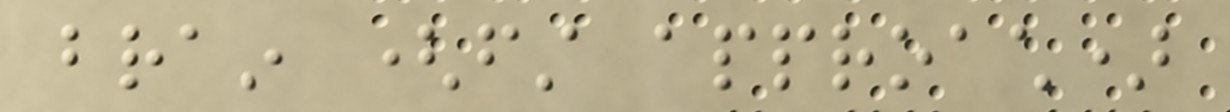brain (first approach)
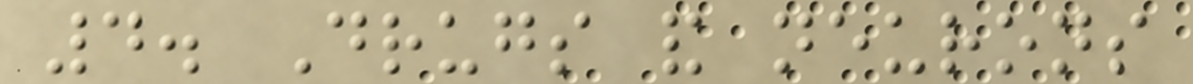4. Drugs and neurons
